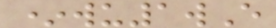*wu1wE
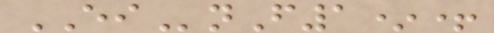EInF1*+
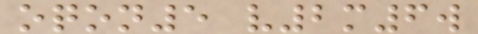oqon5 v2m6w
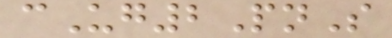cUg2PnS
